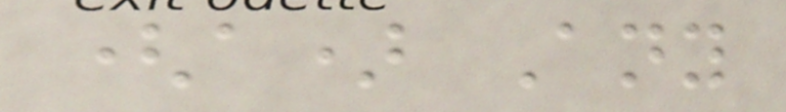(a) Any
